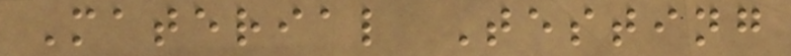Material Testing
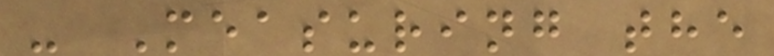- Measuring the
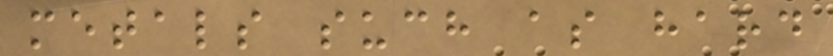metals such as hard
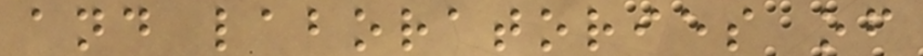and laboratories of
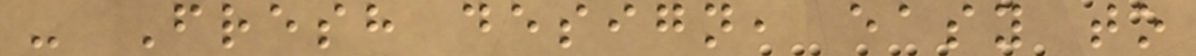- Fresh design, easy to
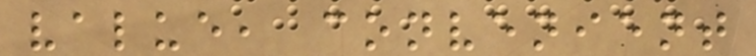value, convenient
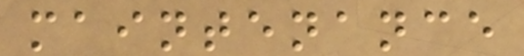maintenance
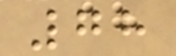78
